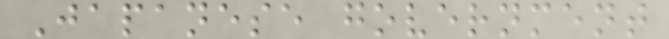Japanese government
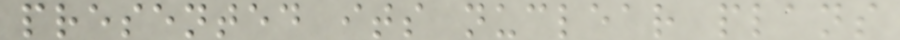presented its nuclear plans
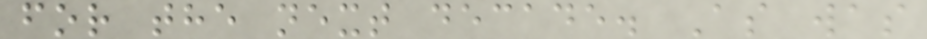for the next decade. As was
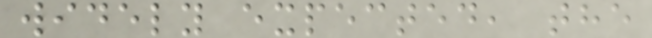widely expected, the
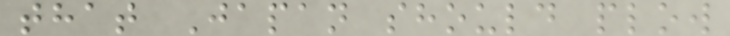that Japan should plow
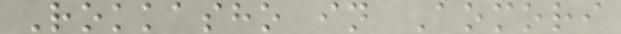Rokkasho in Aomori
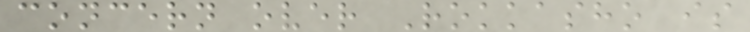concern over Rokkasho is
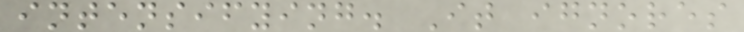intensifying. It ignores
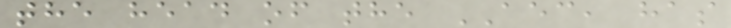the head of the AEC, has
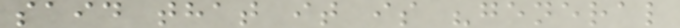said that it is "general
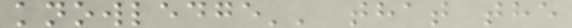knowledge'' that the
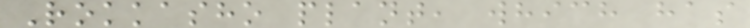Rokkasho plant, which has
